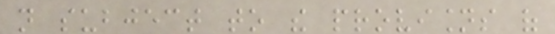not subject to the provisions of
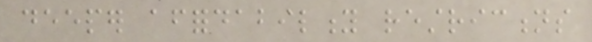deeper affordability restrictions
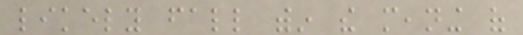likely fall within the meaning of
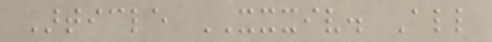Article XXXIV. All
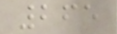265
